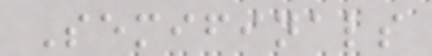Semifinals
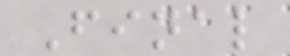Final
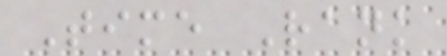Time Rank
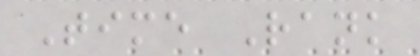Time Rank
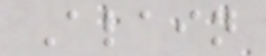Alain
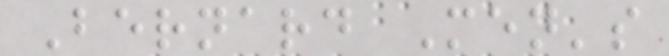Bernard Men's
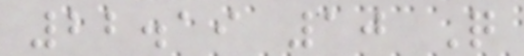22.19 10 Q
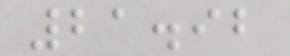21.92
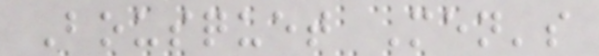Bousquet Men's
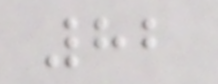82
